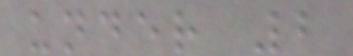under 2
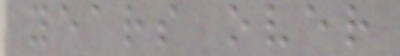years over
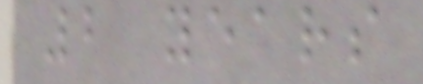2 years
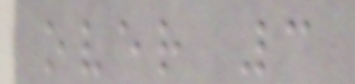over 3
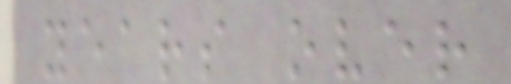years over
